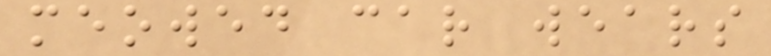meowed car wears
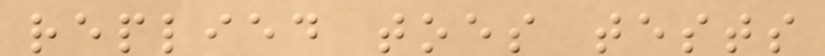replied toes tests
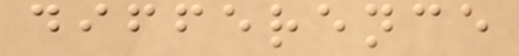difference
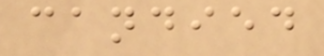candied
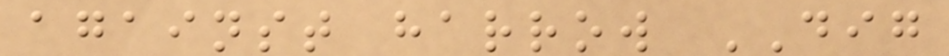against harrow DIG
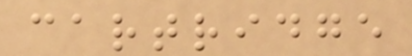cartridge
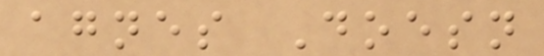agnes Doesn
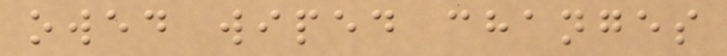owed wiped changes
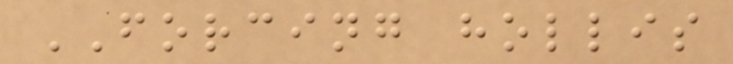FORCING hollis
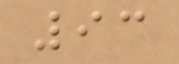93
